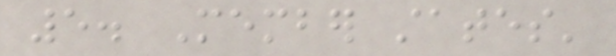5. Member states'
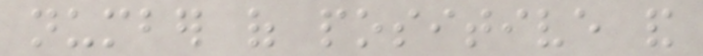number of positive and
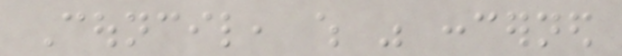Council, which was concerned
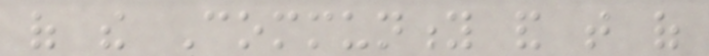of the Community and that of
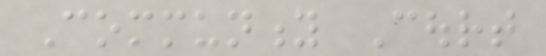Community Court
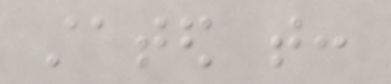stated that:
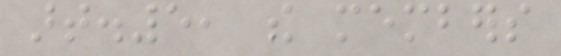art.5, the members
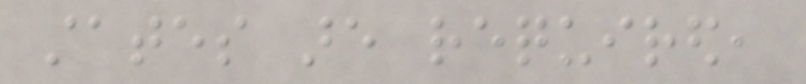states are required,
